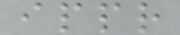ippr
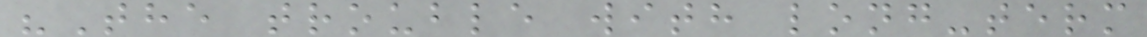"The trouble with long-term
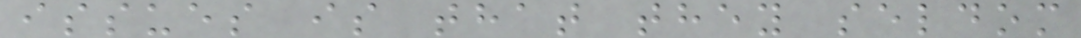issues is that they seldom
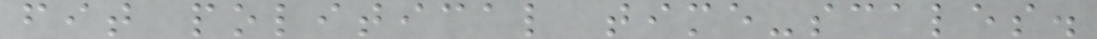fit political time-scales.
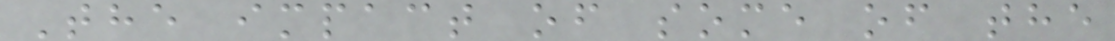The impact of some of the
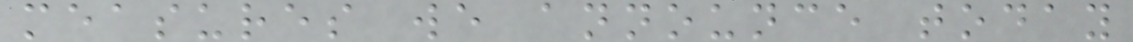measures we announce today
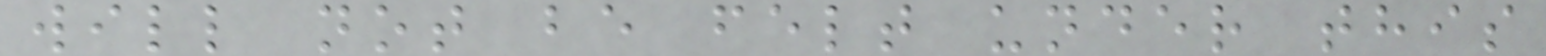will not be felt under this
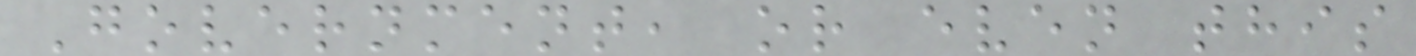Government, or even this
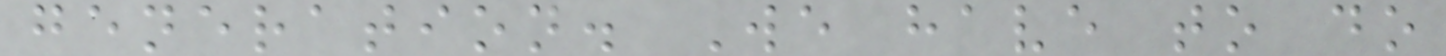generation. We have to do
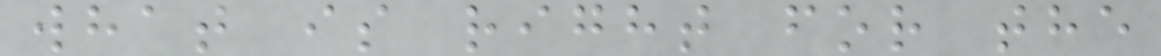what is right for the
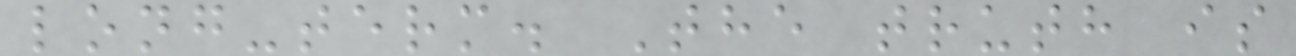long-term. The truth is
